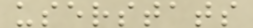userstats
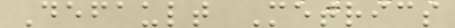Default Metrics
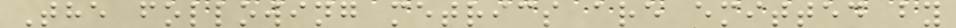The following metrics are emitted by
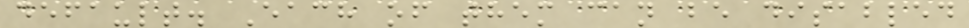default. Each of them can be disabled
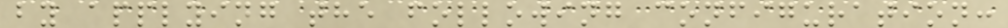by applying the following configuration:
